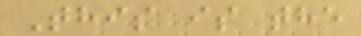This is the
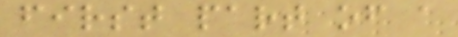first part of a
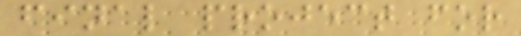final project for
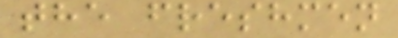the freshmen
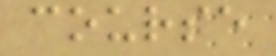course
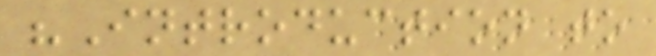"Introduction to
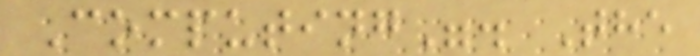Computing". The
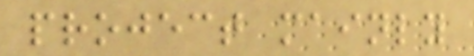project mainly
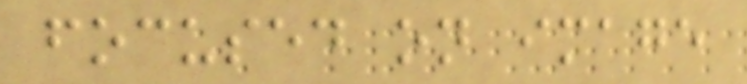focused on image
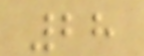28
